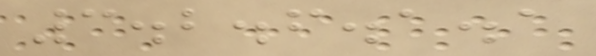3.2.6.1.1
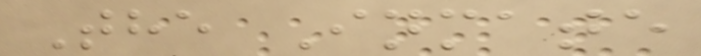The Inmate
